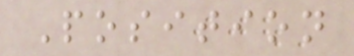Position
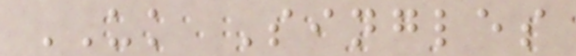UK Singles
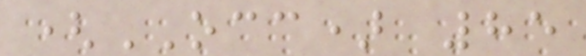(OCC) 85
